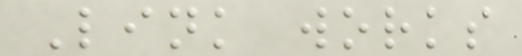Link works
